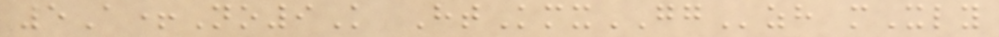5A+No9K HtKmxGGzh mXly
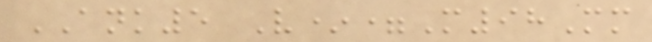ANK5 V*=M98Mm
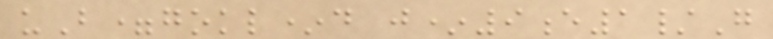uB=gokl*d j*9e1/G
